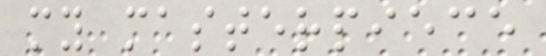my masterpiece
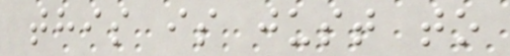this is just to
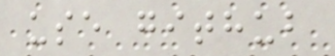use github
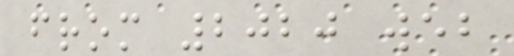from 2020 web
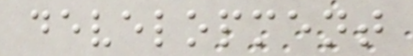development
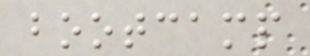bootcamp
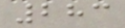283
